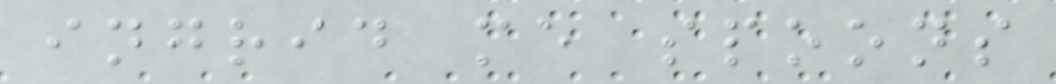ingrid me spoons
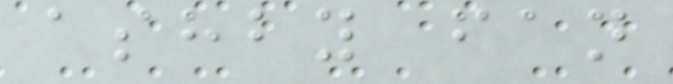ashby fan
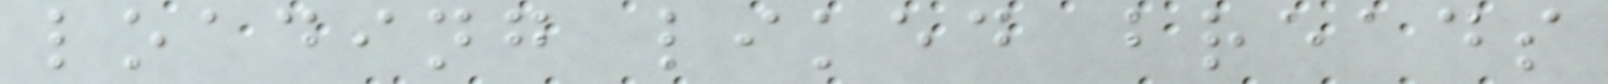loading liked breads
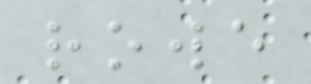rowe
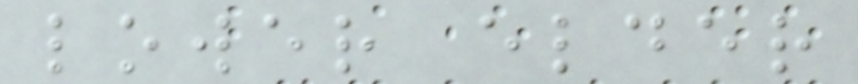lower elder
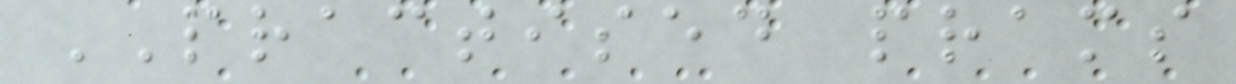PRACTISED prams
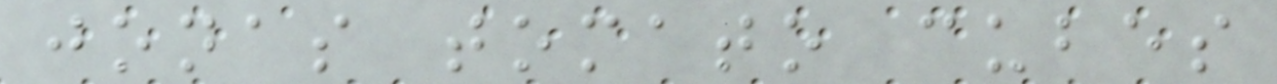jonas tomato cubes
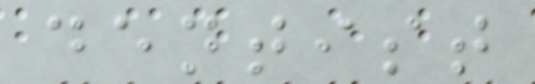dentist
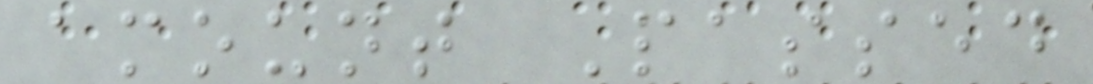amount Passed
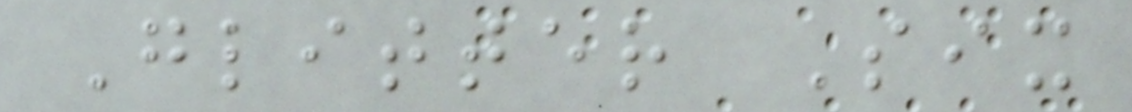Glitter Six
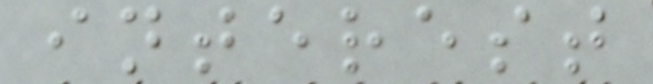interest
